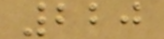220
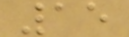15
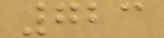723
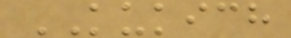KUKICH
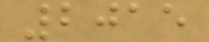2015
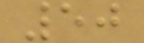50
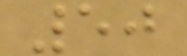50
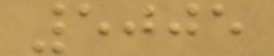5005
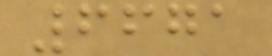6671
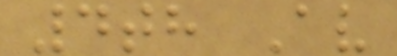4th Av
